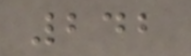242
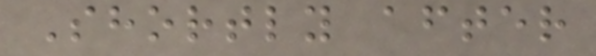Shortly after
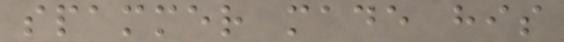spammer made his
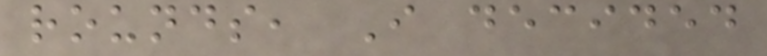rounds, I decided
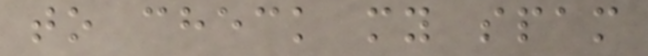to check my spam
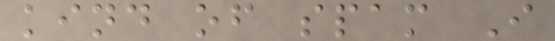kind of spam I
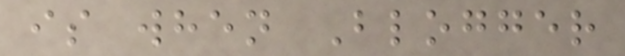is when Blogger
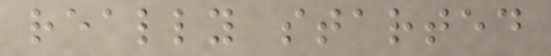really started
